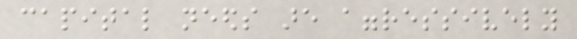capital needs are aggressively
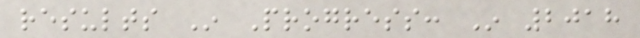results In Progress: In 2018
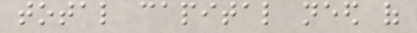total capital need of
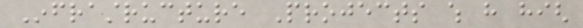Infrastructure Projects which have high
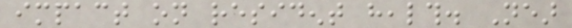impact on resident health. Near
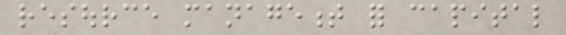resource management for capital
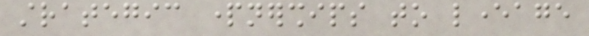strategic partnerships to leverage
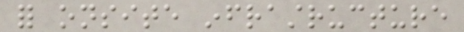for onsite infrastructure
